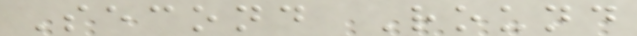Second Round
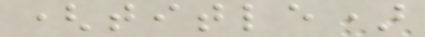(title)
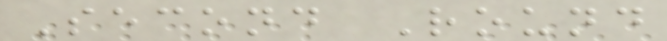Second Round
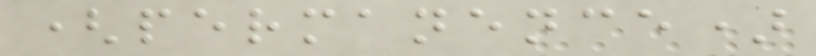(permanence)
